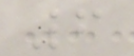6
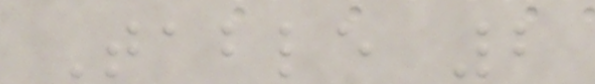Table 2
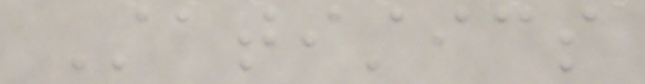Statistics
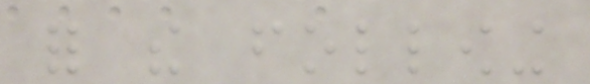for the following
